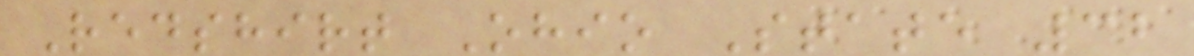Redshirt Ohio State 32
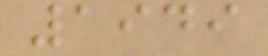1949
